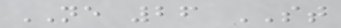NE 26 ST
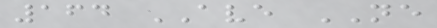164 AVE NE
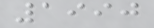1990
